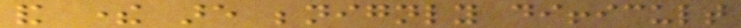and there are benignly difficult
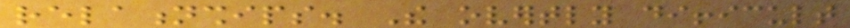relationships. The overtly difficult
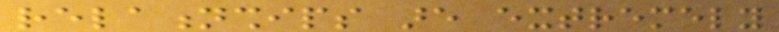relationships are extremely
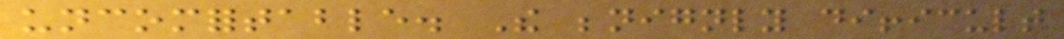uncomfortable. The benignly difficult
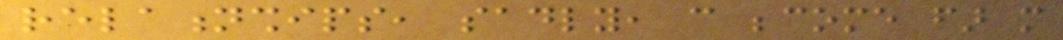relationships, sadly, can become far more
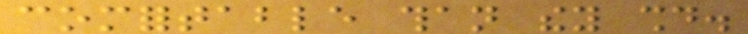comfortable than they should.
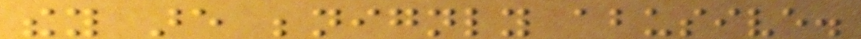they are benignly abusive.
